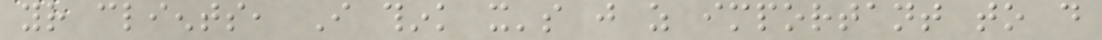your clients, I think it's just as important to do
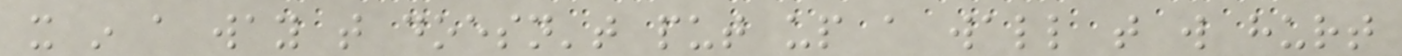it in a way that doesn't put up a wall that will hurt
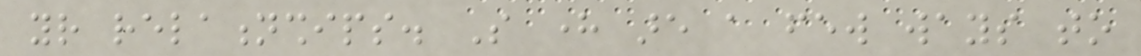your relationships. So here are a few ways to
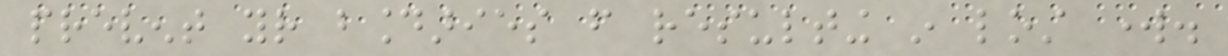prevent your boundaries from resulting in lost work.
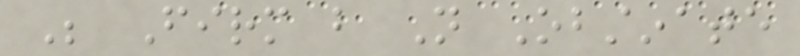Be Firm but Not Obstinate
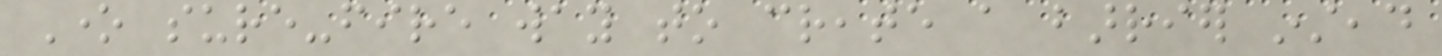One sure-fire way to create a barrier instead
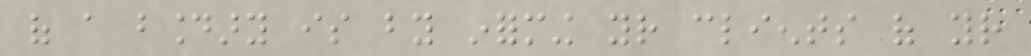of a boundary is by informing your clients of your
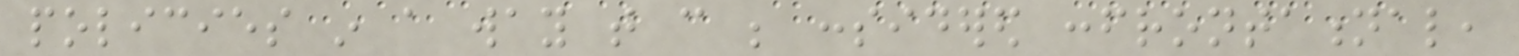policies in a way that can be considered confrontational,
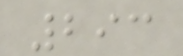293
